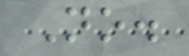No.
